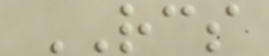RCS
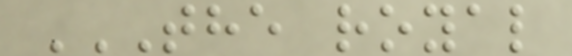THE ROYAL
